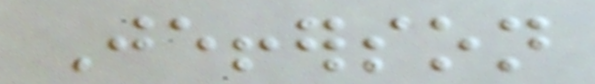Jefferson
